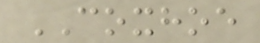COXHOE
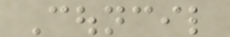Council
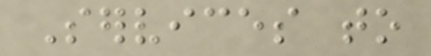Services to
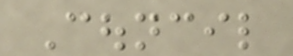Council
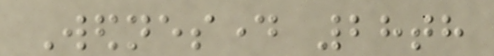Wednesday 28th
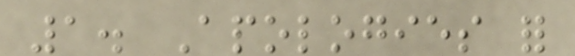1. Apologies for
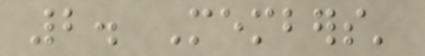2. Members'
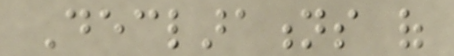Declarations of
